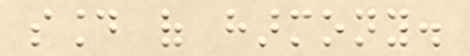sound of harmony.
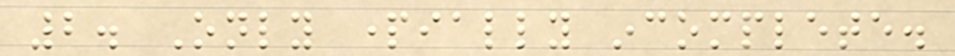2. Only partially incomplete.
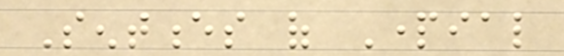Sentences of Partial
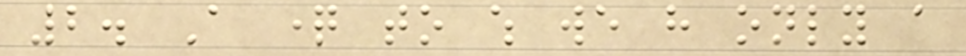2. A question to which we have only a
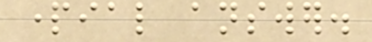partial answer.
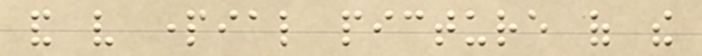and very partial picture of the
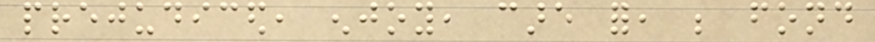prejudiced, enjoy, care for, be fond
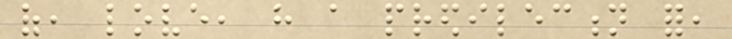of, love, have a predilection for,
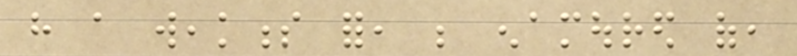have a weakness for, be enamoured of,
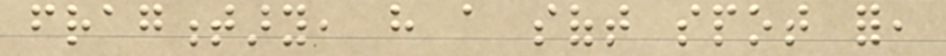fragmentary, have a soft spot for,
